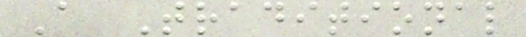A Traditional
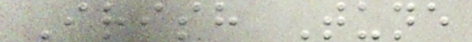Irish Tune
